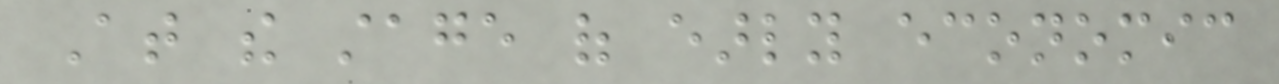At the stage of early economic
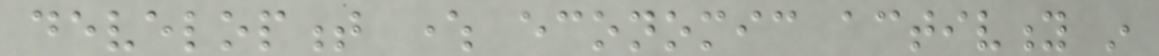development where economic activity in
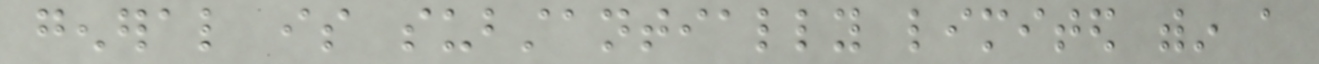general is substantially limited within a
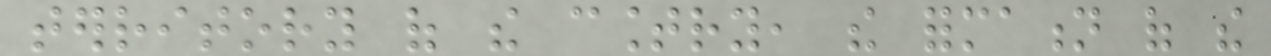territory of the country, the formation of the
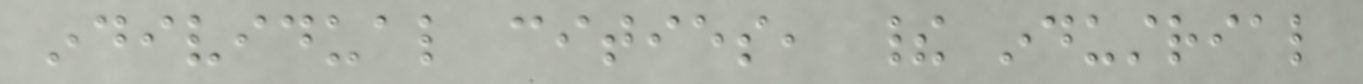individual cities, their industrial
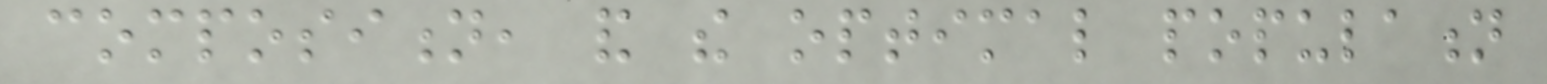composition, and the optimal population
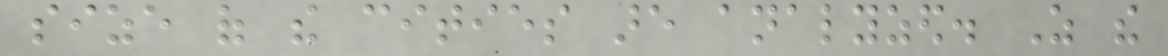size of the cities are analyzed. As the
